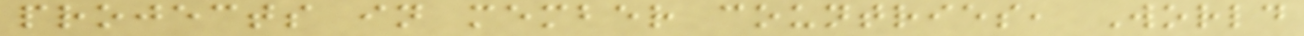projects in member countries, World
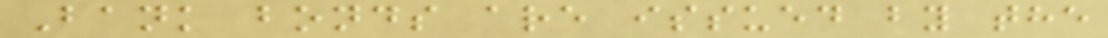Bank bonds are issued by the
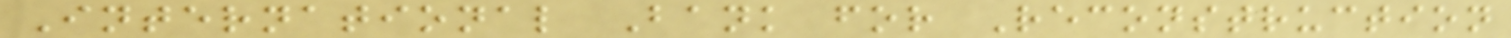International Bank for Reconstruction
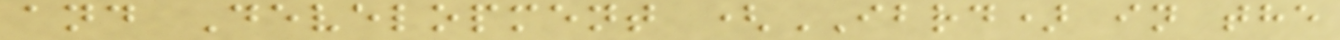and Development (IBRD) in the
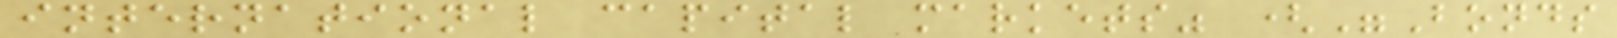international capital markets" ("Bonds
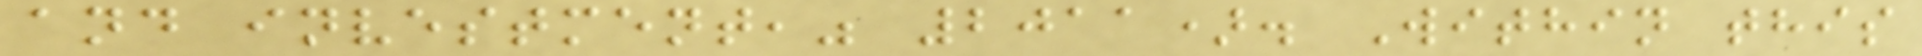and investment," 2011). Within this
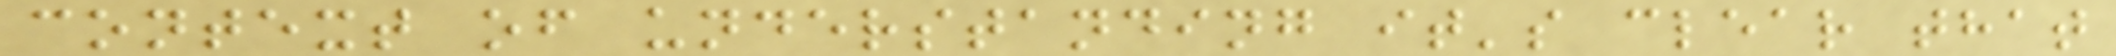context of understanding it's clear that
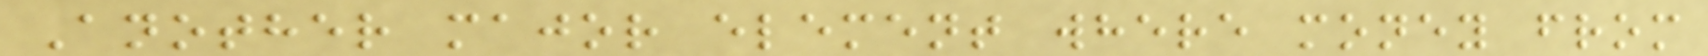Another major element where money from
